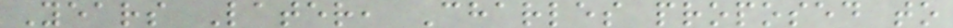Years Later, Charles proposed to
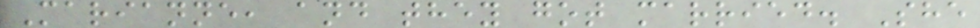Marianne, and they got married. She
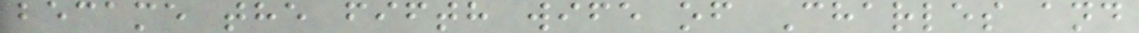became the fifth wife of Charles and
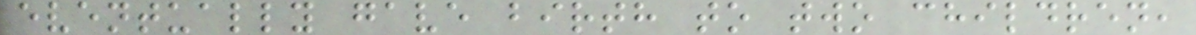eventually gave birth to two children,
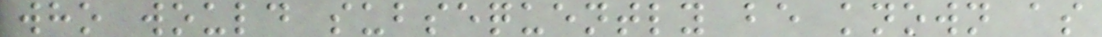who would subsequently be known as
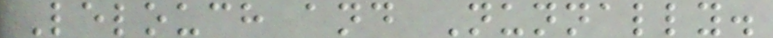Lelouch and Nunnally.
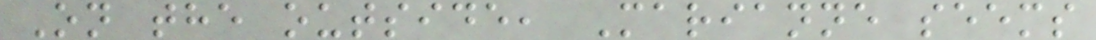On the outside, Marianne seems
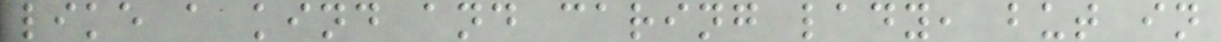like a kind and caring lady, but in
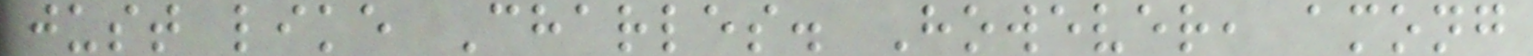just like Charles. However, among
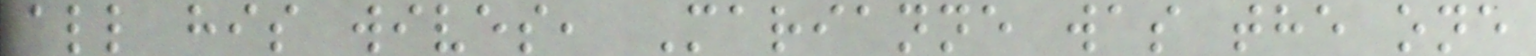all his wives, Marianne was the one
